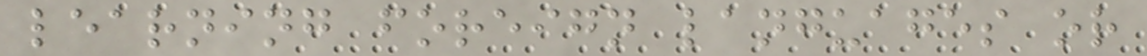learning foreign languages or
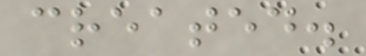created.
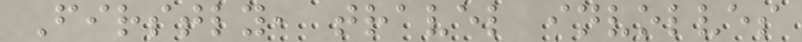Firstly, travel involves
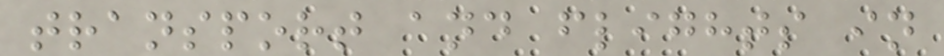transport and flights in
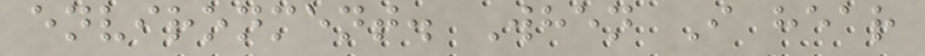environment. When I hear
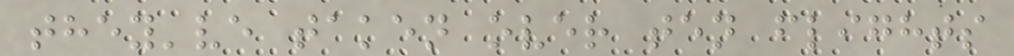they've taken over ten flights
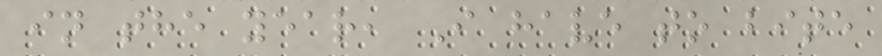in the year, I have to bite
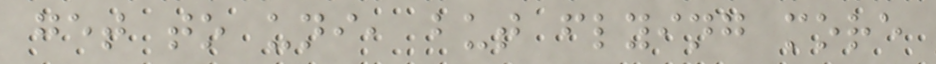get to uni, but flying more
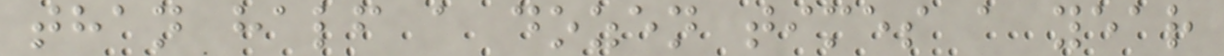than half a dozen times a year
